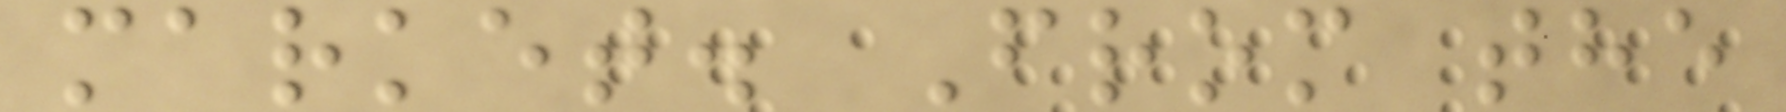market. From the
